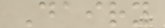Dairy
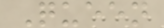Queen
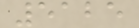5125
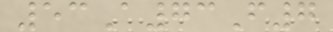53A73F7
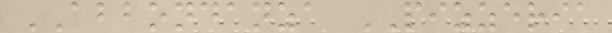ABBONDANZA PIZZERIA
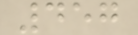457
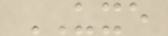UXE
